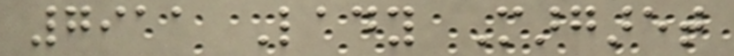7911 Lady Margaret
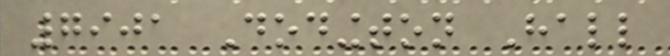7901 Dodington Hall
